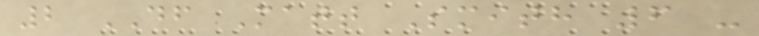2 DF Matt Smith 6 -
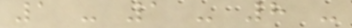1 - 1 - 8 -
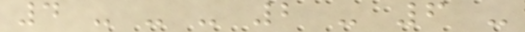4 - - - 2 - 6 -
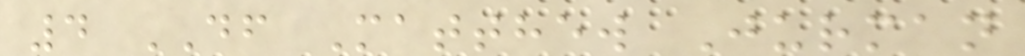4 DF Matthew Jurman
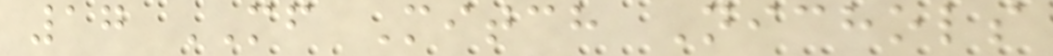17 MF Mitch Nichols
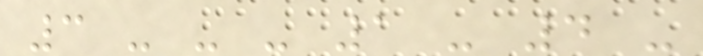3 - - - 1 - 4 -
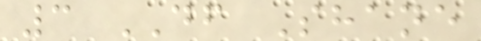3 DF Shane
